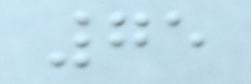75
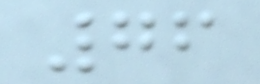76
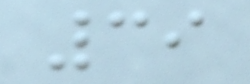39
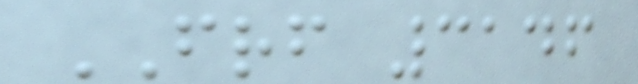FRF 3146
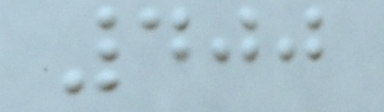400
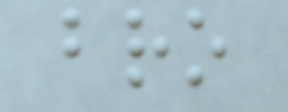bro
